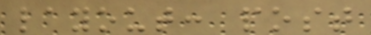layout: post
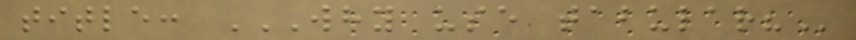title: WHY USE TABULAR?
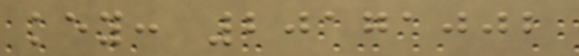key: 20171002
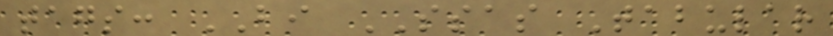tags: BI SSAS Tabular
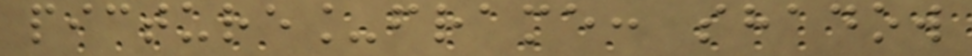picture_frame: shadow
